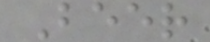Beer
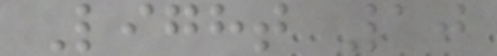Light 10
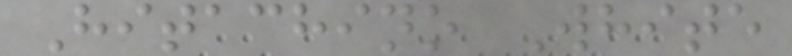Hitachino White
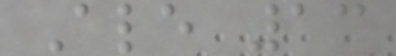Ale 13
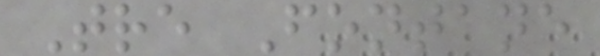Tre Fontane
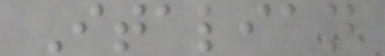Italian
